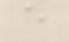e
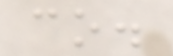co.
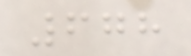678
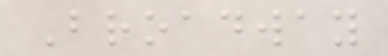Broadway
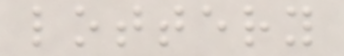lottery
